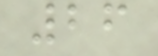26
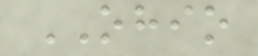OHIO
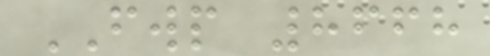FWP 8668
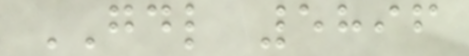GDL 5896
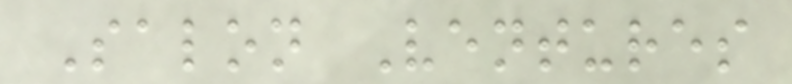Salon Ventures
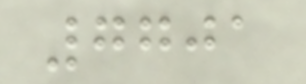7701
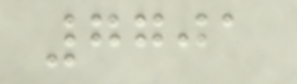7701
